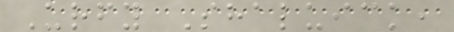Urfy Shaluick,
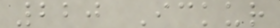220 Ickur
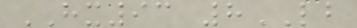HX93 8LB
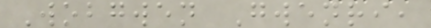Wobgwen Gwenri,
